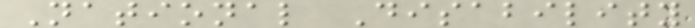National Disability
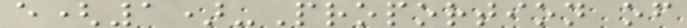e(1)-Proportion of
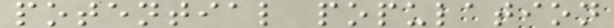potential population
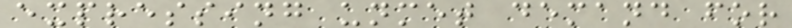expressing unmet demand for
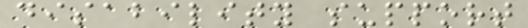disability support
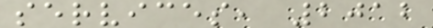services, 2012
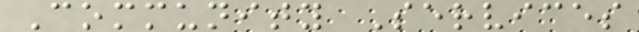Community Services
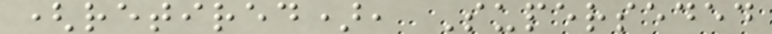(retired), Superseded
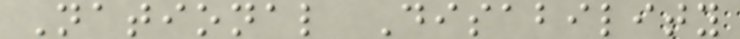National Disability
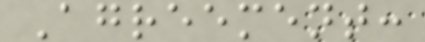Agreement:
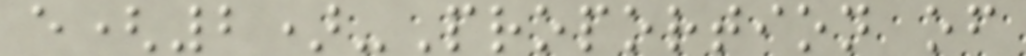e(2)-Proportion of
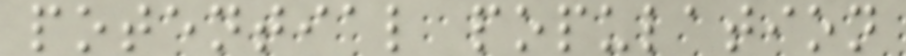potential population
